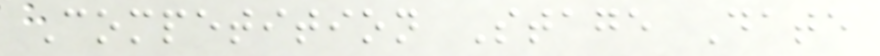Competition Stage Date
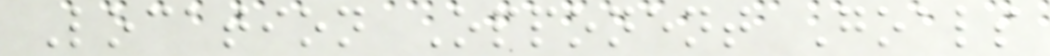Location Opponent Goals
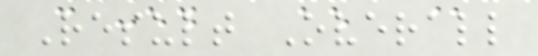Result Overall
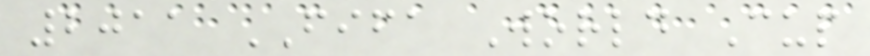2011 FIFA World Cup
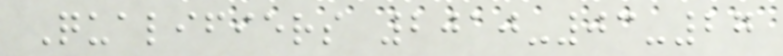Qualifiers 2010-03-27
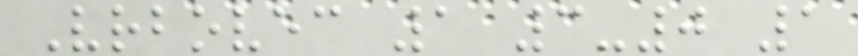Vrbovec 1 3-0 1
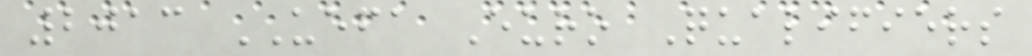2013 UEFA Euro Qualifiers
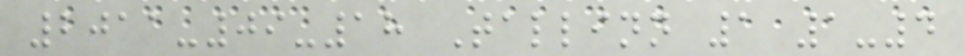2011-09-18 Tallinn 1 1-4
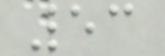53
